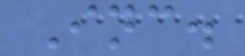Inc.
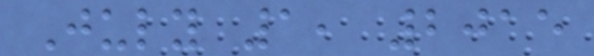July 1, 2015
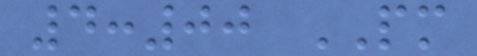4:00 PM
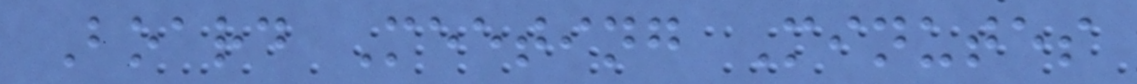Board Meeting Minutes
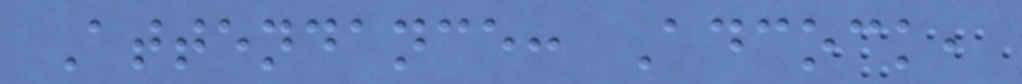Attendance: Adcock,
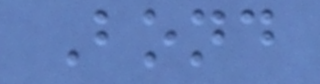Bond
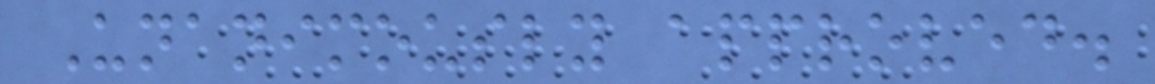Unanimously approved.
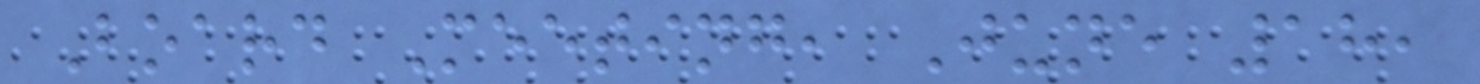Board Meeting, June 18,
